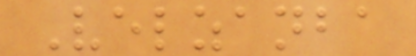Velzanba
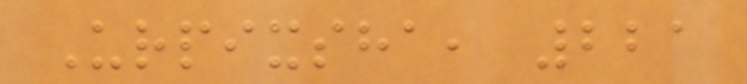Urpixsha, 221
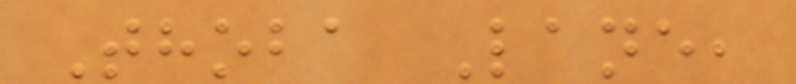Thoba Lane,
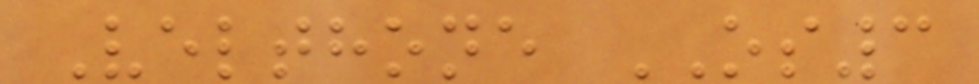Velthone OS3
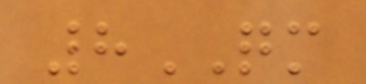8QM
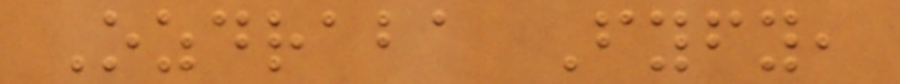Ozdraba Fyfy,
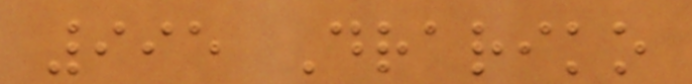995 Drariko
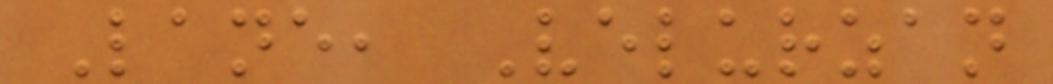Lane, Velurzan
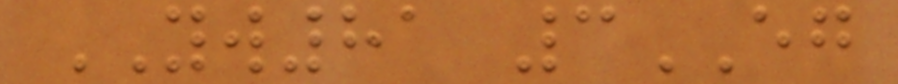YW81 3EG
